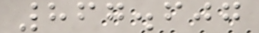867.607
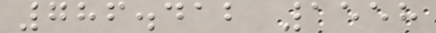786.412 1558
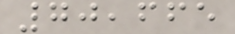70,665
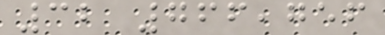32 766,756
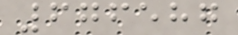676587
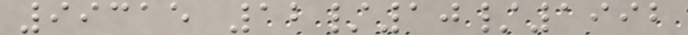99315 12/10/1992
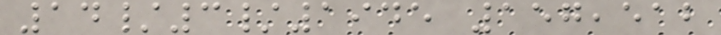14/3/1945 157,512
